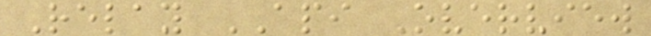Relay API Overview
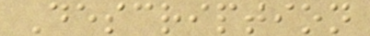Description
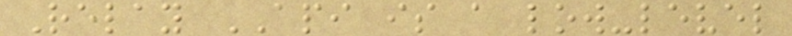Relay API is a low-level
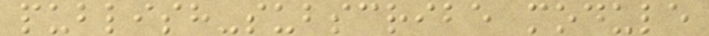publish-subscribe module
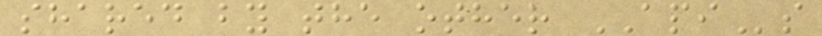shared by the other APIs
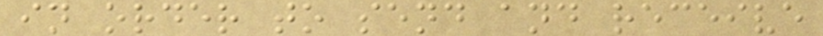in order to send and receive
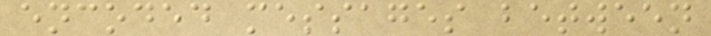encoded messages between
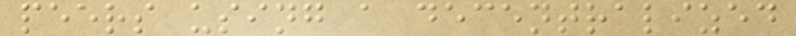peers using a decentralized
